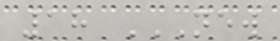18 NEW
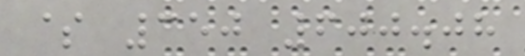$ 350 600.08
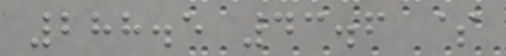288.5 43.6 $
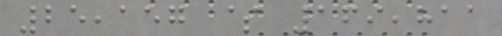25,157 $ 169,811
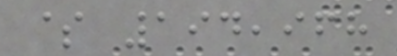$ 194,968
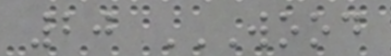20 WOOD
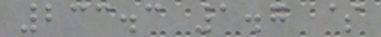233.3 1.7 $
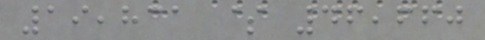19,831 $ 46,660
